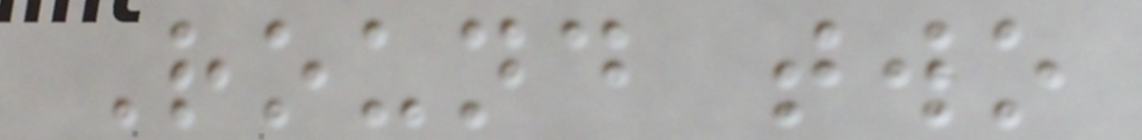Round two
